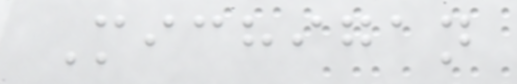Michigan
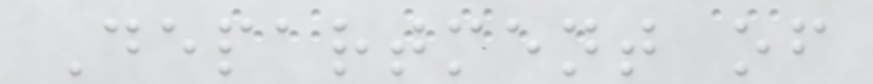Department of
